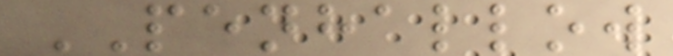PENHALLOW
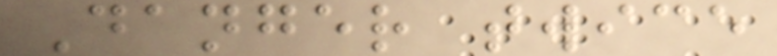Danger twice
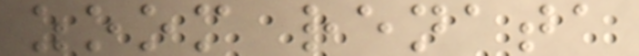zoom renata
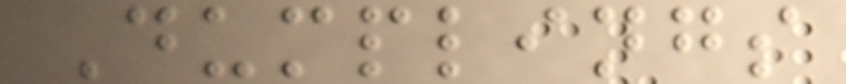Dumplings
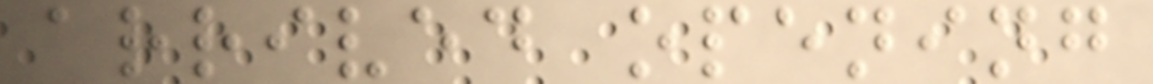arrived opening
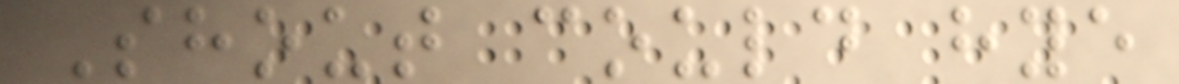Shout could hye
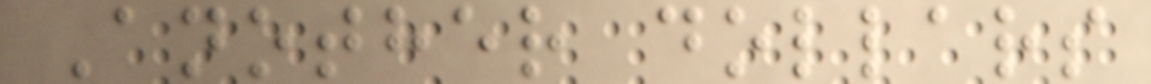Another dollars
